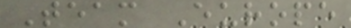Team Europe
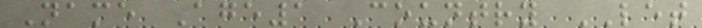Name Age1 Country LET
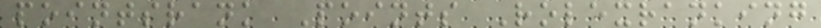pointsrank Points Rolexranking
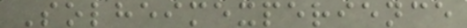Solheimexperience
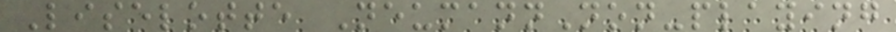Liselotte NeumannNon-playing
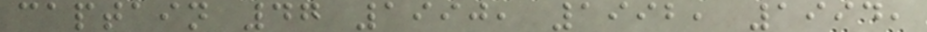captain 47 1990, 1992, 1994,
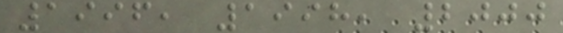1996, 1998, 2000
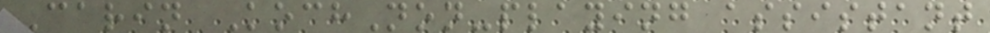Carin KochNon-playing assistant
